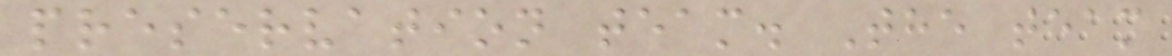preservation team. The team
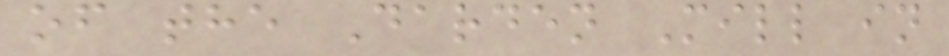of the Darden Mill in
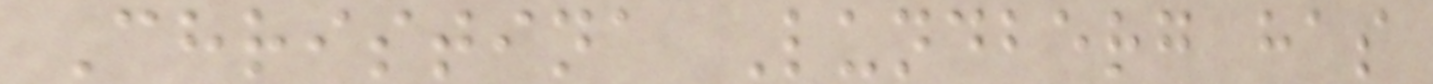Christina Lundberg has
